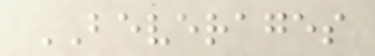BEVERAGES
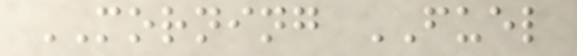MORNING FUEL
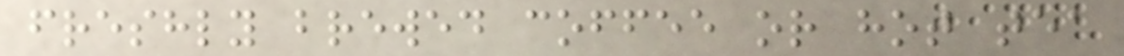freshly brewed coffee or hot tea
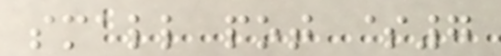small pot $7
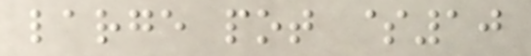large pot $10
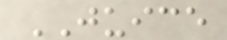JUICE
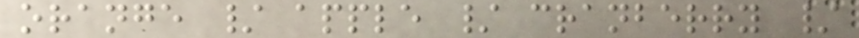orange / apple / cranberry /
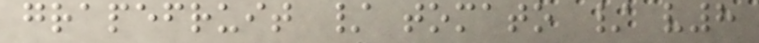grapefruit / tomato / v8
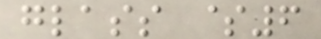glass $6
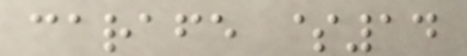carafe $14
